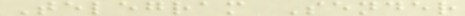Telegram Sender
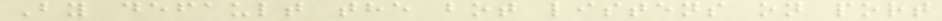By default the bot listens on port
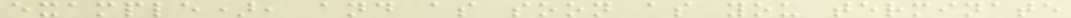example), and as soon as you terminate
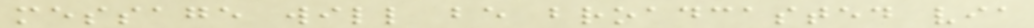message will be broadcasted via
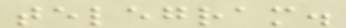telegram.
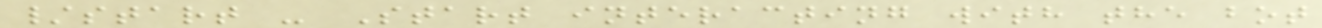/start - Start interacting with the bot
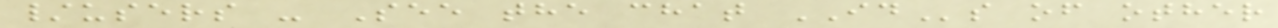/users - See the chat IDs of other
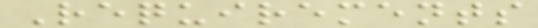Requirements
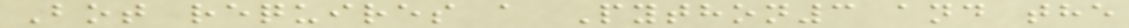Bot requires a Python3 and the
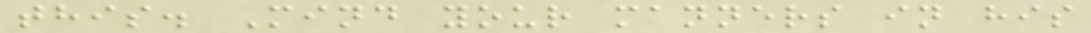this. Mind your manners in his
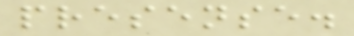presense.
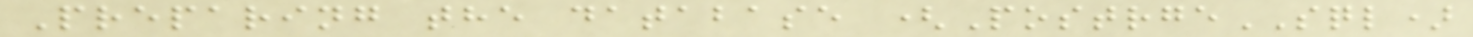Preparing the database (PostrgeSQL)
